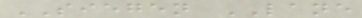SIEGEN LANE
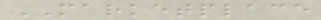MARKETPLACE
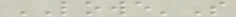LOWE'S
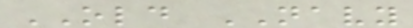OLD NAVY
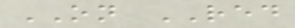ON RED
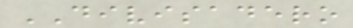DIVISADERO
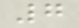7
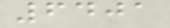6401
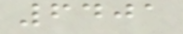6401
